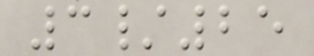3/25
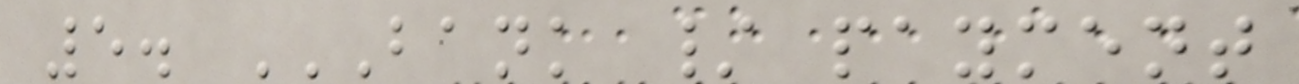5. BANK / PAYMENT
